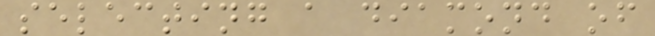selecting a diamond of
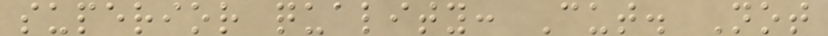superior quality: Cut. Not
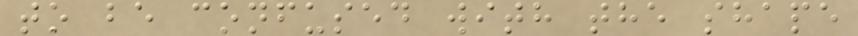to be confused with the shape
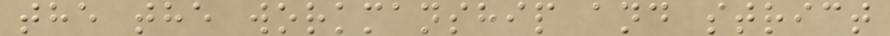the the workmanship and strict
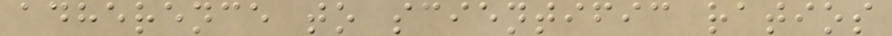adherence to scientific ratios
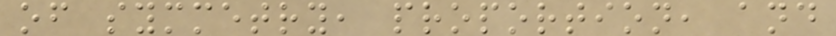of symmetry, proportion, and
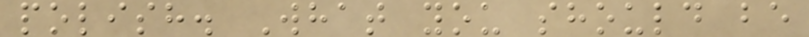polish. What you should be
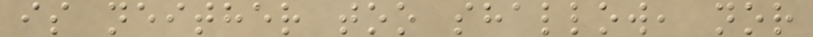is neither too shallow, nor
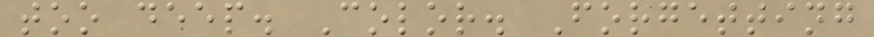too deep. Color. Forgetting
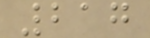217
